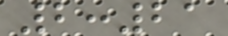2:21
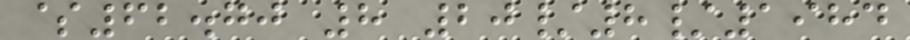$62.70 8 20/8/1984
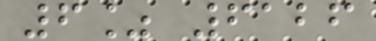6% 6126
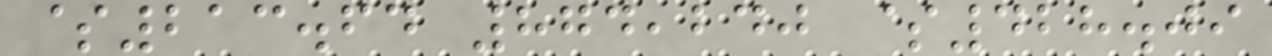$213.64 874,240 $428.09
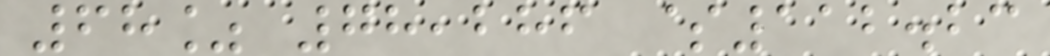68% 78,286 $112.23
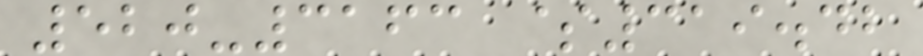520-3163 $319.42
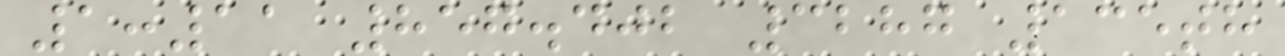1:11 857.402 3287 135th
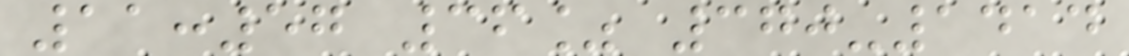11:57 36% 370-1414
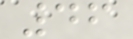46
